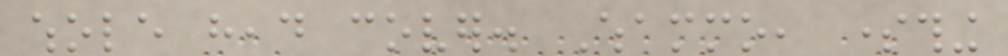whole head cover. Whammo, something
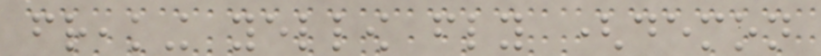freaking yellow fly (demon
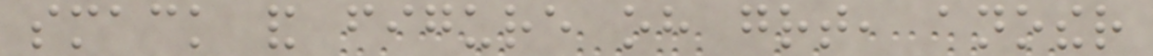smack and figure oh great, another
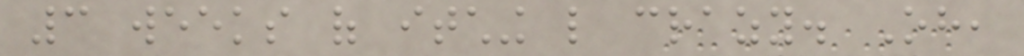3 weeks of itching like crazy. Oh,
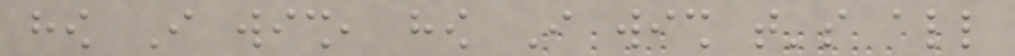how I wish, how I wish that's all
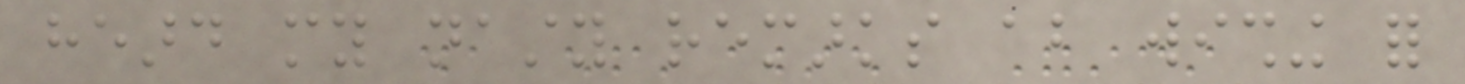heard my nasty remarks about wishing for
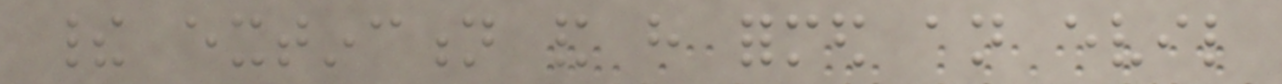their extinction and have formed an evil
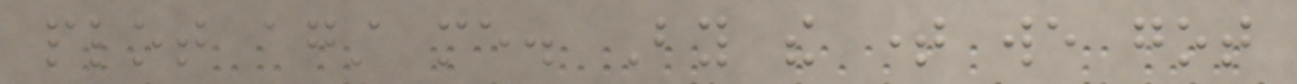plot against me. By the time we got
